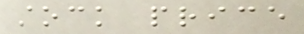stock price
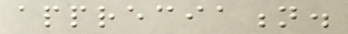appreciation.
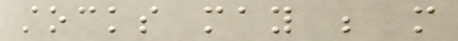stocks may be more
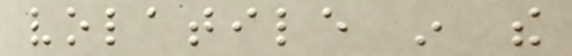volatile in the
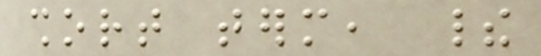short term, their
